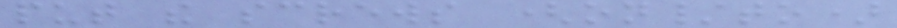put the screws (on/to)
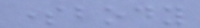somebody
